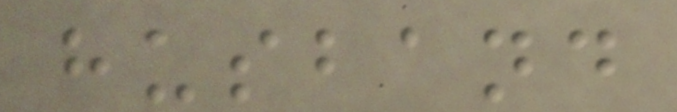husband
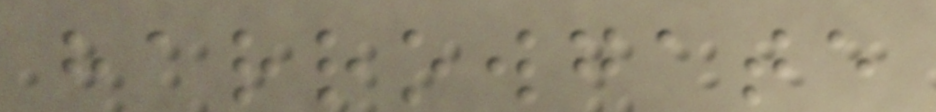harrowgate
